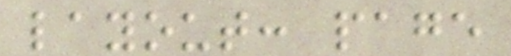layout: page
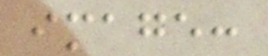image:
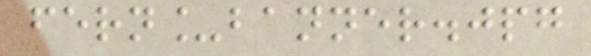fern_banner.jpg
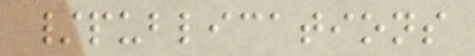/publications
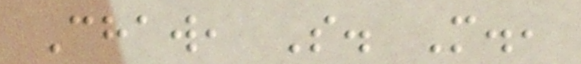Chaw, S. M.,
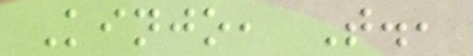Kinjo, T.,
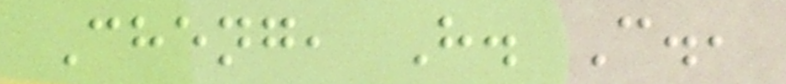Cheng, H. C.,
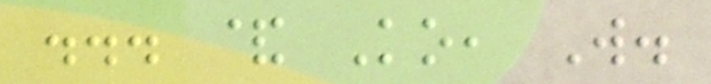... & Ko, W.
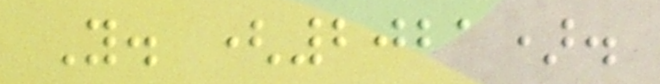Y. (2021).
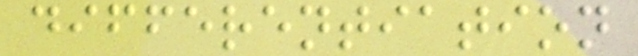differentiation
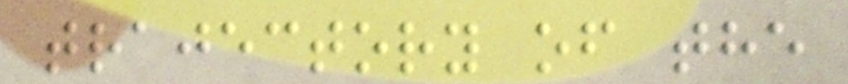trajectory of the
